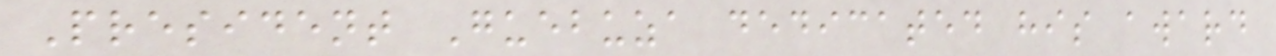President Guebuza dedicated his award
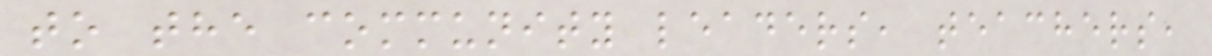to the community leaders, teachers,
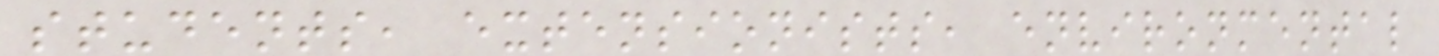students, extensionists, environmental
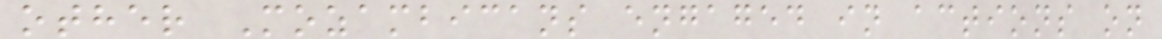other Mozambicans engaged in actions on
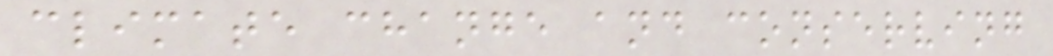climate change and conserving
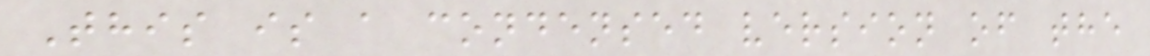This is a condensed version of the
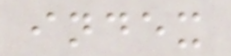index
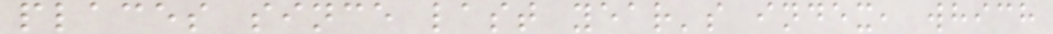places since last year's index, which
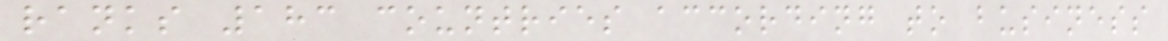ranks 183 countries according to business
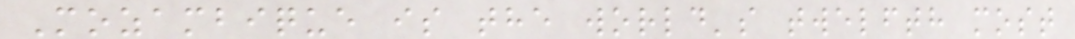Mozambique is the world's twelfth most
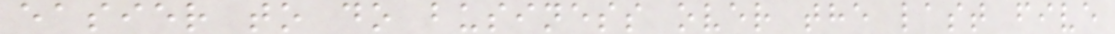easier to do business over the last five
